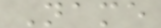Name
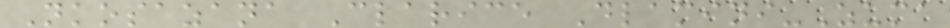Nkosazana Clarice Dlamini-Zuma
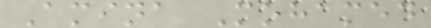Amina Mohamed
